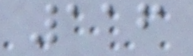116
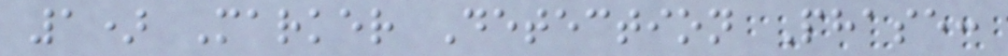1) Marker Detection Phase:
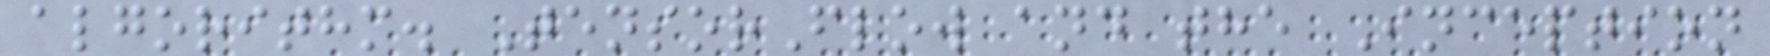algorithm. TensorFlow and the Inception
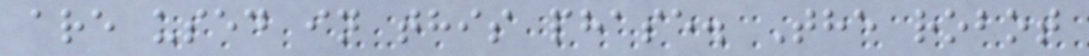are used in this phase. The robot
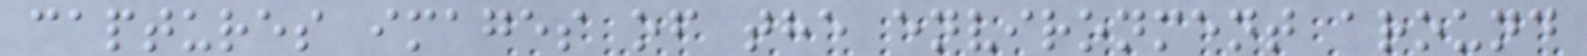captures images of the environment around
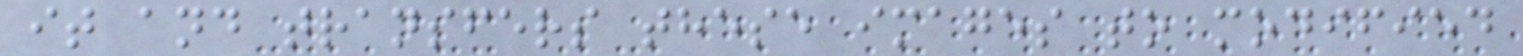it and transfers these images to modified
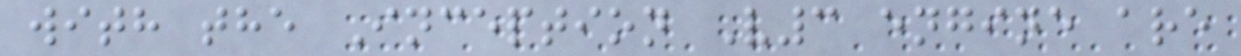with the Inception V3 engine are
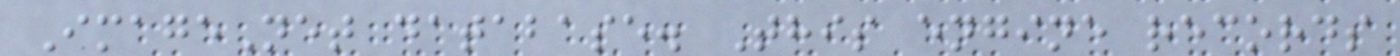ImageNet database. This engine records
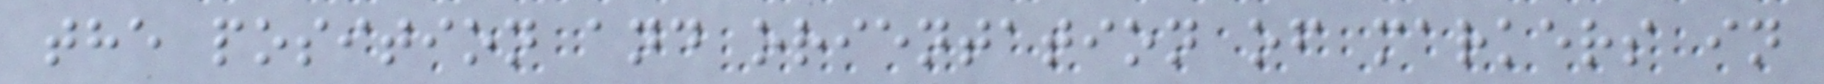the position and orientation of markers in
